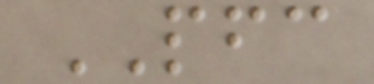PFC
